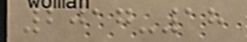2017-18
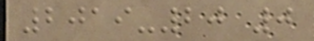2019-20 0
